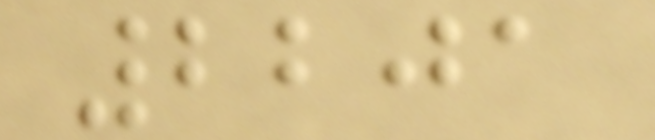2201
